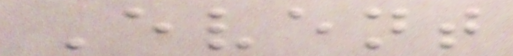Event
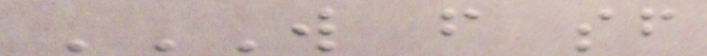W F SF
